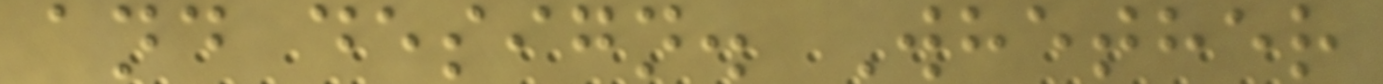and design. Whether
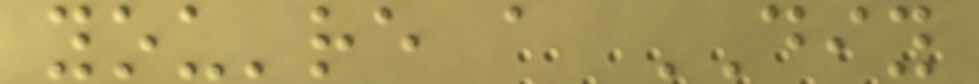you're a DIY
